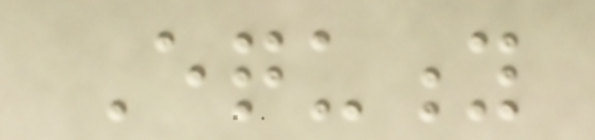Equity
